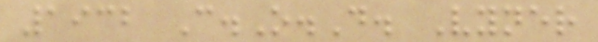1932 C.O.D. Vyner
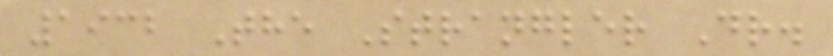1932 The Strangler Dr.
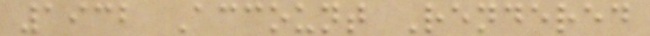1932 Account Rendered
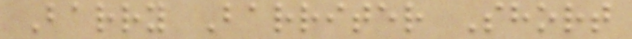Barry Barriter Short
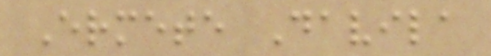Ermete Davila
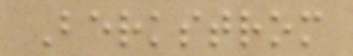Berkstrom
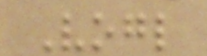Vogl
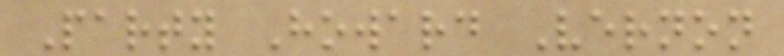Party Howard Vernon
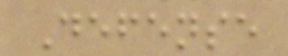Defense
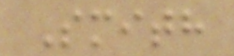Smith
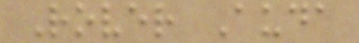Rover Auda
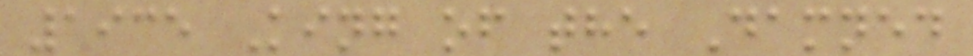1935 King of the Damned
